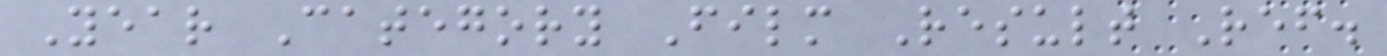Year Category Film Result Ref.
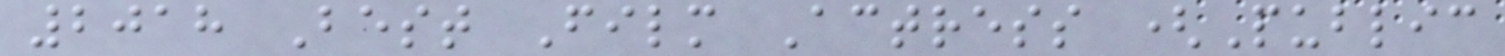2018 Best Film Actress (Public
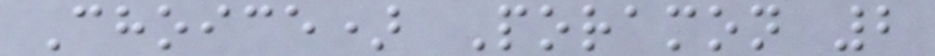Choice) Poramon 2
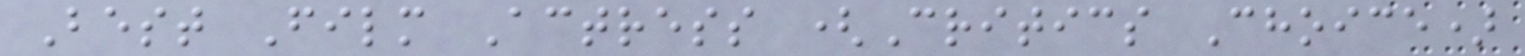Best Film Actress (Critics Choice)
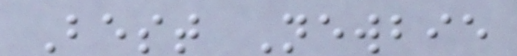Best Newbie
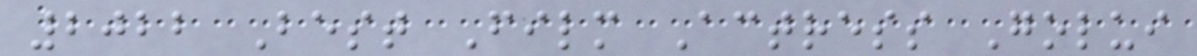2022 Best Film Actress Golui
